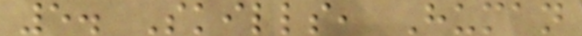5. Skills, Human
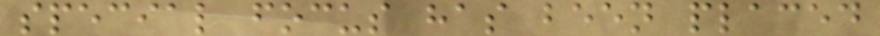special focus has been placed
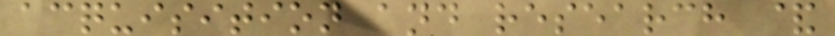acquisition and research &
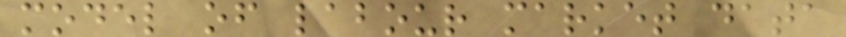model of labour market data
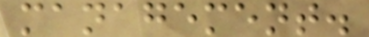management.
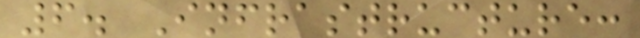6. Infrastructure:
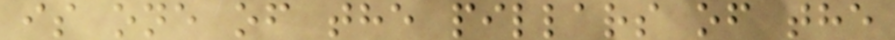is one of the pillars of the
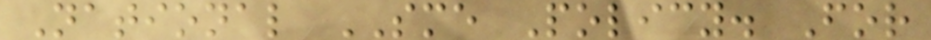National SME Policy. For
